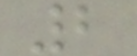2
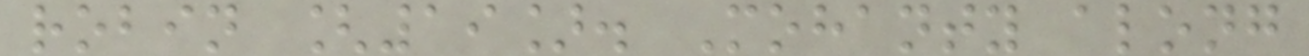robin [19]. Mohanty along
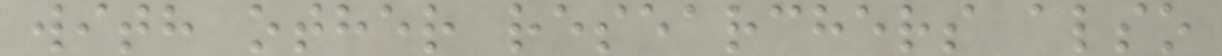with other researchers also
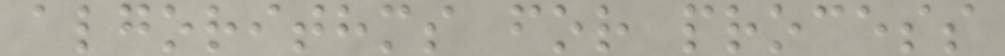algorithms for process
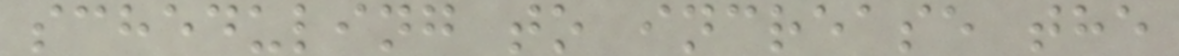scheduling to increase the
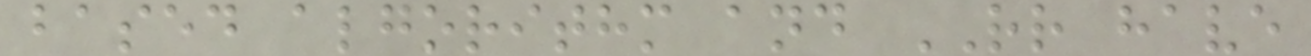based algorithm and RR have
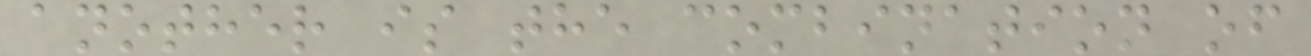another is the combination of
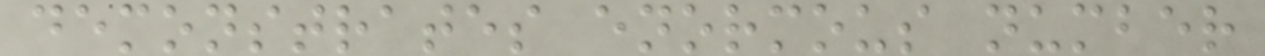demonstrates enormous number
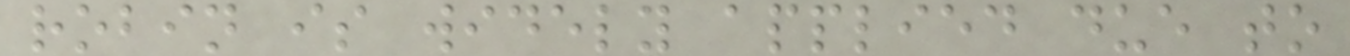robin is widely applied due to
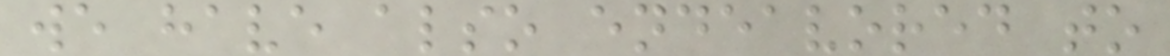we have also endeavored to
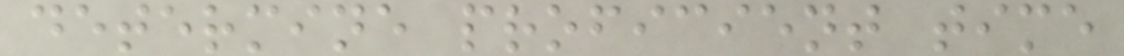determine proficient time
